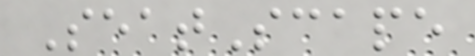SeatScape
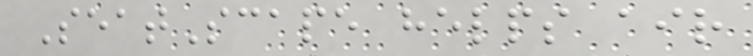SeatScape helps air
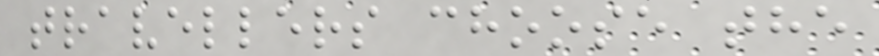travellers choose the
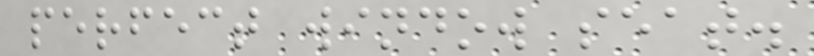perfect window seat.
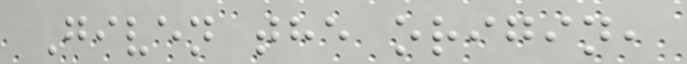Given the origin,
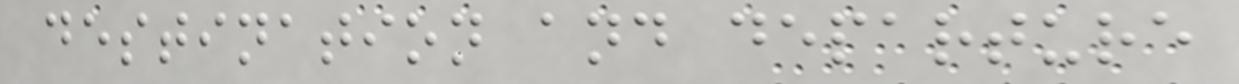destination and departure
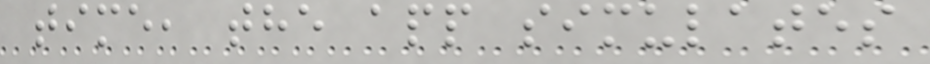time, the app simulates
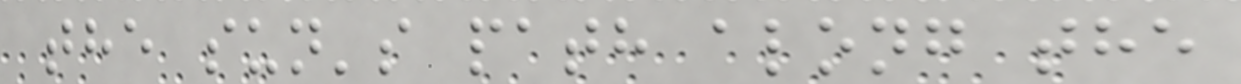the sun's path along the
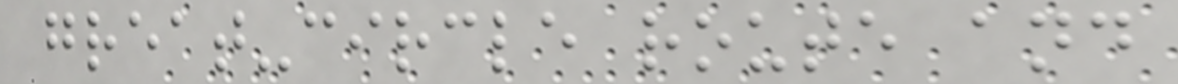great-circle route and
